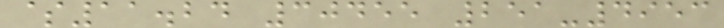$11.24 30455 251-4953
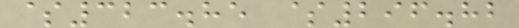$323.85 $296.82
